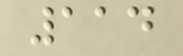114
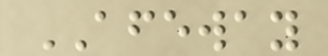AFEWAY
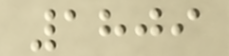1809
